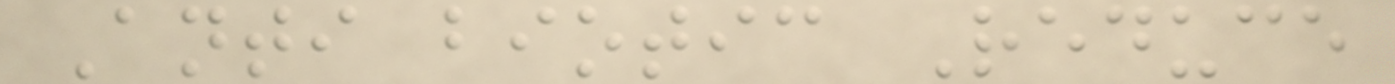Anti biotic Reduce
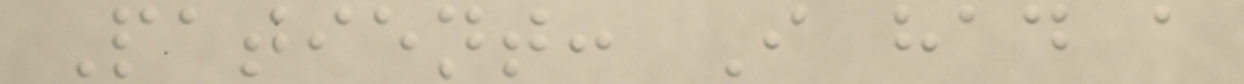Patient: I had a
